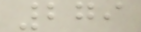279
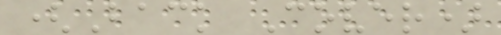(Back Cover)
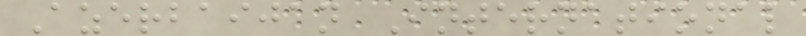Azerbaijan International
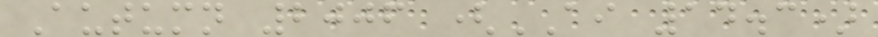Autumn 2006 (AI 14.3)
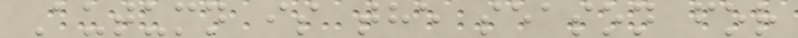Autumn is the season for
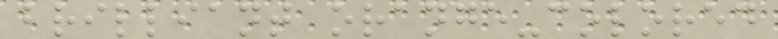brilliant orange-colored
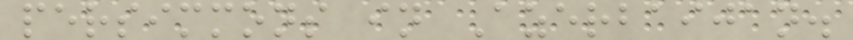persimmons in Azerbaijan.
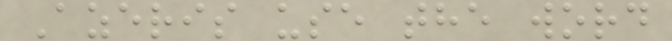Azeris use the word
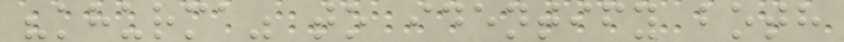"khurma" to identify both
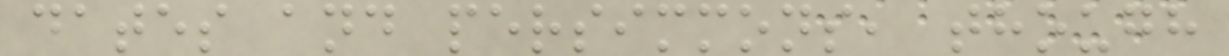dates and persimmons, though
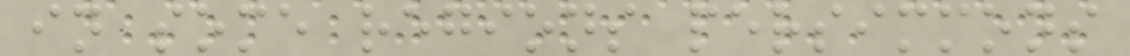in some regions persimmons
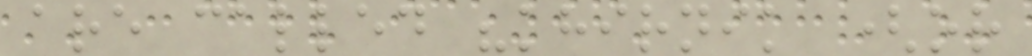are called "khirnik (or
